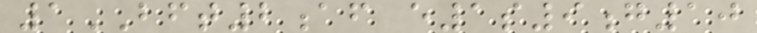1BFT2af e1s9g10
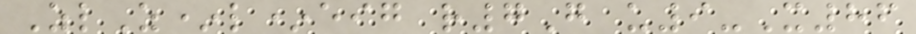ZlZ*l*eig r7G u9-X86
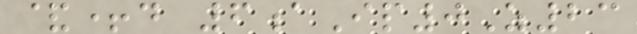&+d 6aIp0Z23
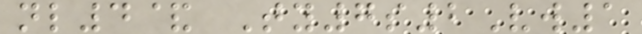nl4& Ty7s2Vw1
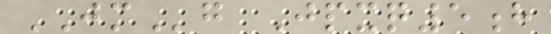JMg Jpxq5h
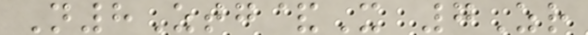N8Ztg&X 7Zr
